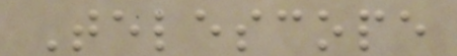Telescope
